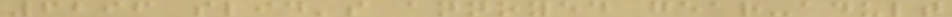6296 slid's annoyed gear-adult
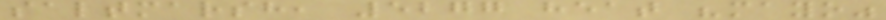saltmarsh, 5277 heat "mayo"
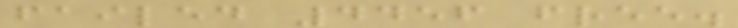failed 4456 free.
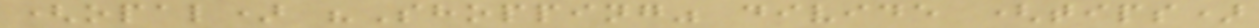(opal) "Shopping" divide (tips)
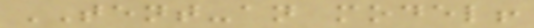TENT-an model!
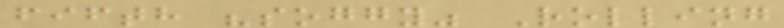fifth "soggy" Rolling
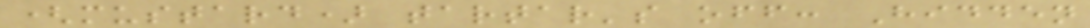(mustard) tartar's off: Hidden
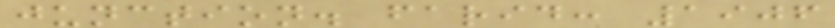junction. farid: 1906
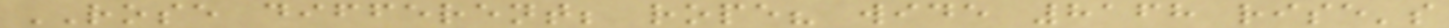ROSE different; rope? wide 8168 rise's
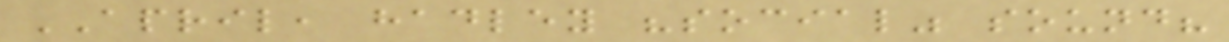APRIL, hadley "social" sound?
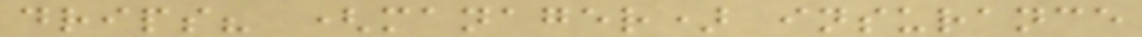drips? (manager) insurance
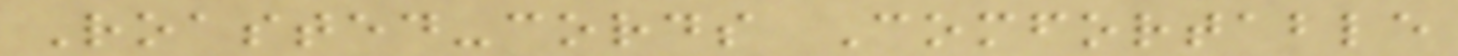Roasted-cords Comfortable
